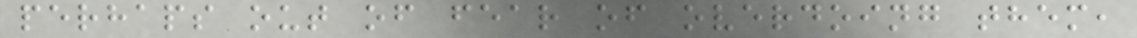perhaps out of fear of overdoing them,
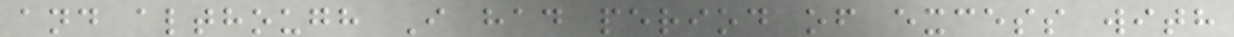and although I had period of excess with
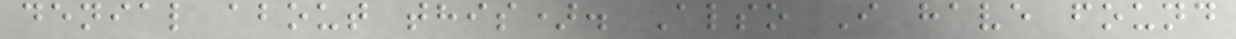denial about this). Also I have found
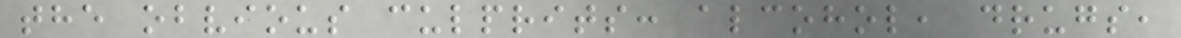the obvious culprits: alcohol, drugs,
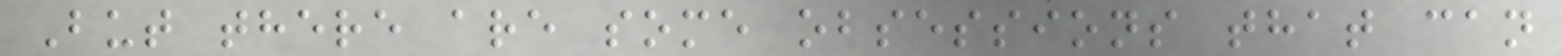But there are some obsessions that can
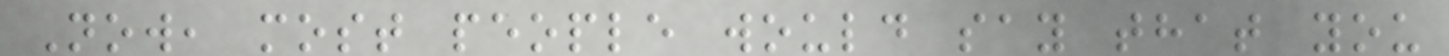Now, most people would say that you
